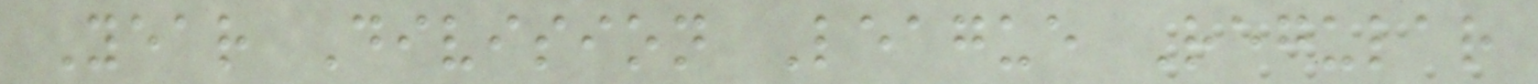Year Division League Regular
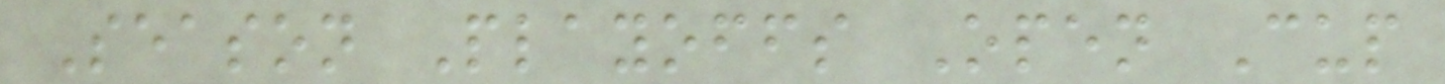Season Playoffs Open Cup
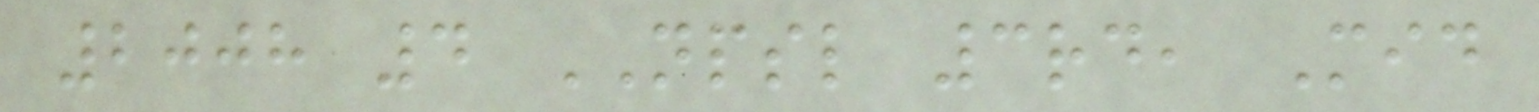2008 4 NPSL 3rd, Mid
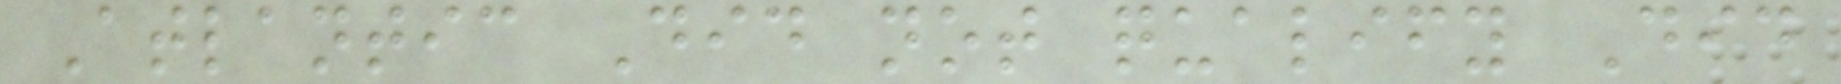Atlantic Did not qualify Did
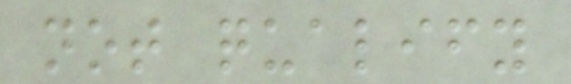not qualify
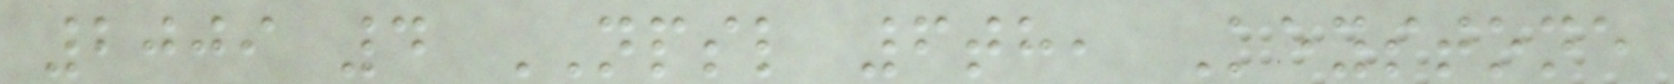2009 4 NPSL 6th, Keystone
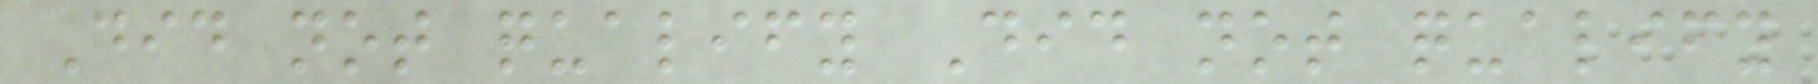Did not qualify Did not qualify
